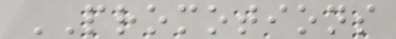PROMOTIONS
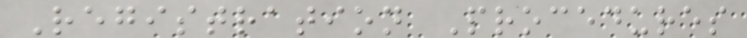Registration Procedures
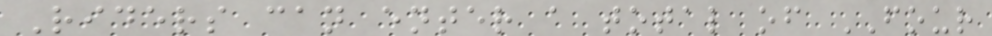Riders can enter a total of FOUR
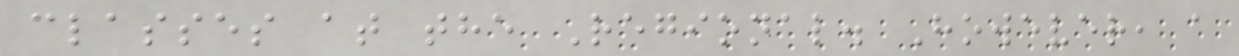classes at the Regional. However, a
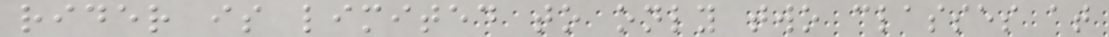rider is limited to only two classes at
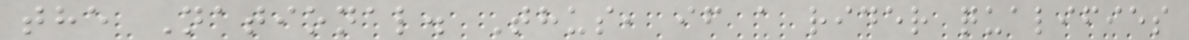the National. Thus, if a rider qualifies
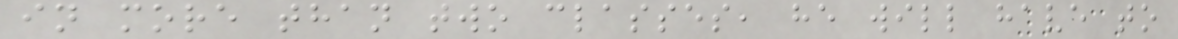in more than two classes, he will have to
